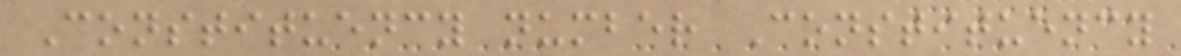Constituency number Constituency
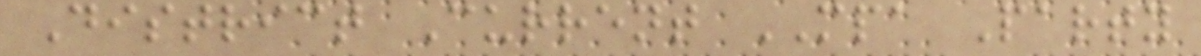District Current MPA Party
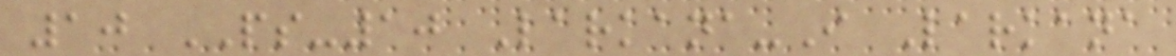10 PS-10 Larkana-I Larkana
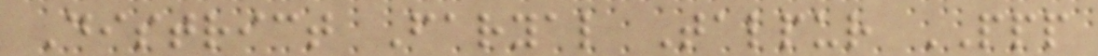District Faryal Talpur PPP
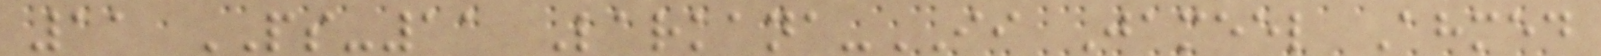11 PS-11 Larkana-II Jameel Ahmed
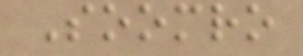Soomro
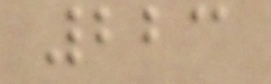223
